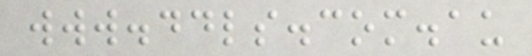www.ddls.com.au
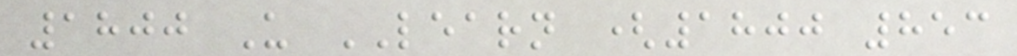1800 U LEARN (1800 853
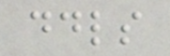ddls
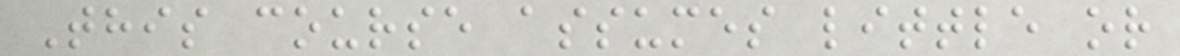This course assumes little or
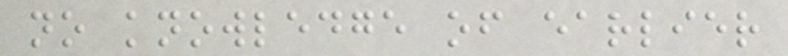no knowledge of earlier
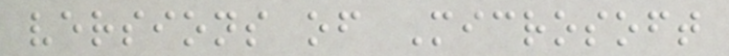versions of Microsoft
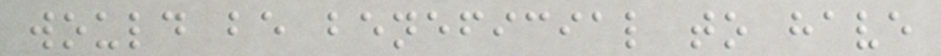would be beneficial to have
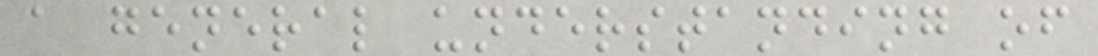a general understanding of
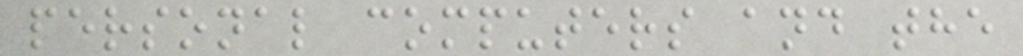personal computers and the
